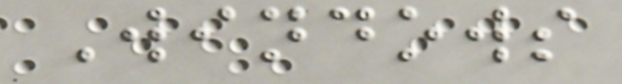Windows
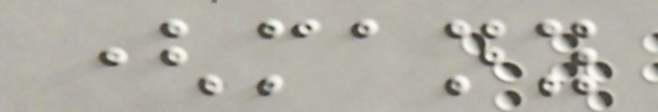(many
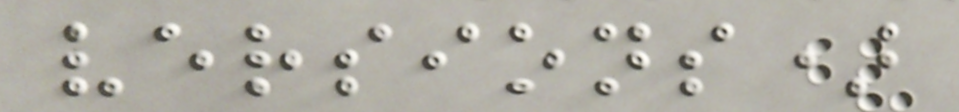versions)
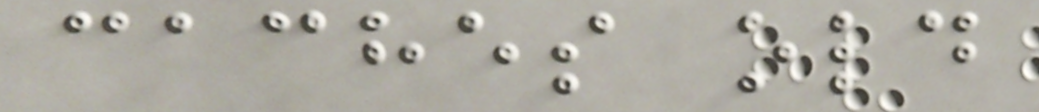caches old
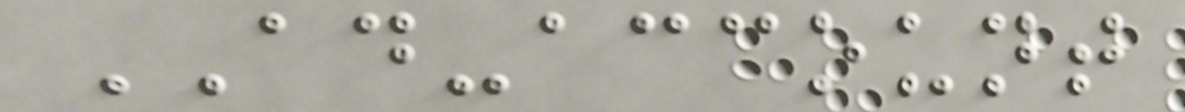AD-account
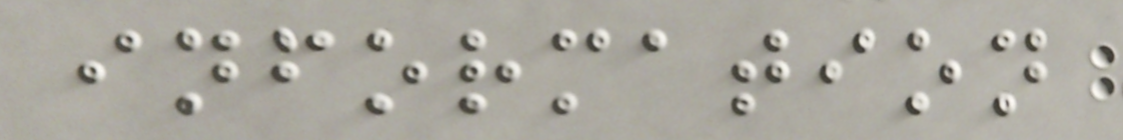information
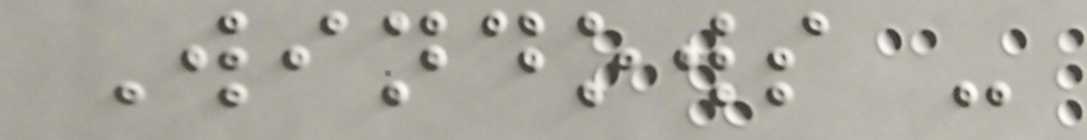Windows -
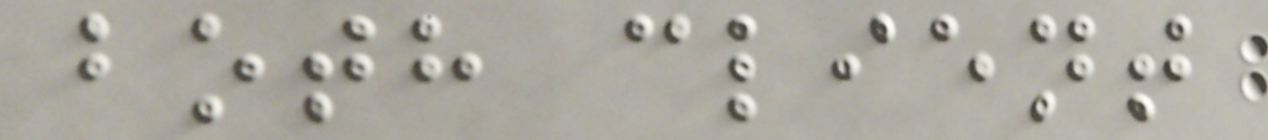both client
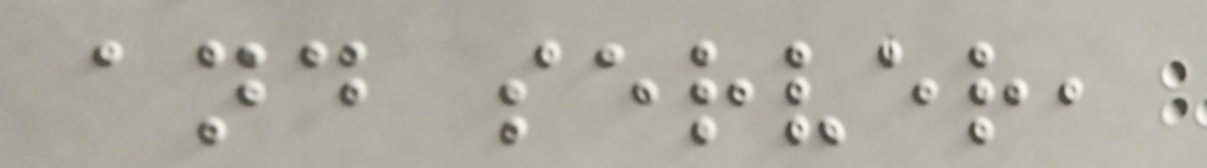and server,
